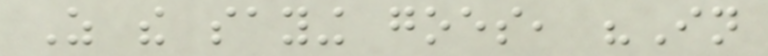As the saying goes, "In
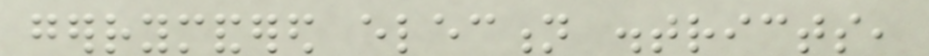gerrymandered election districts,
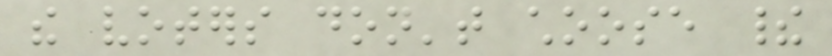the voters don't choose their
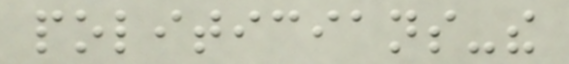politicians-the
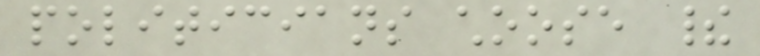politicians choose their
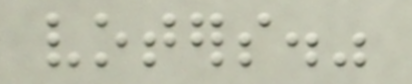voters."
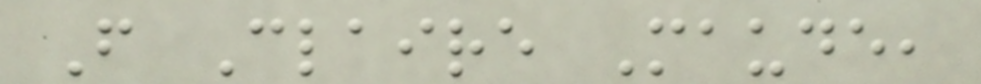From Claire Maude,
